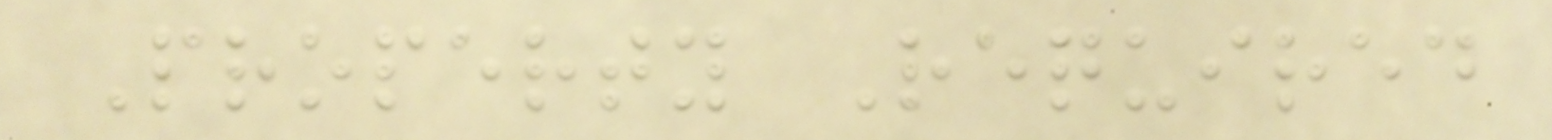Property Required
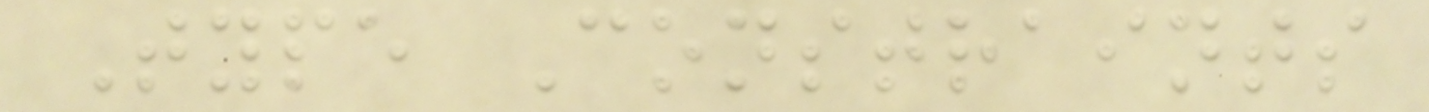Type Constraints
